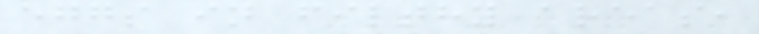eggs in filthy areas,
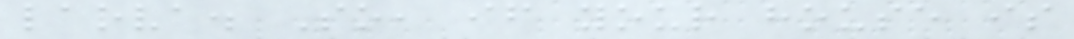larva. So, if your house is
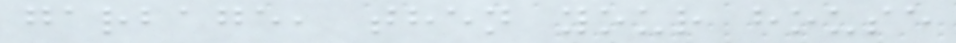garbage, then your house
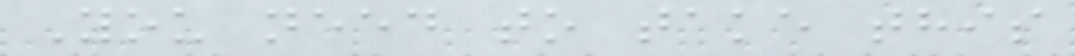You need to take this
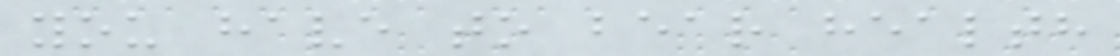you have to bear health
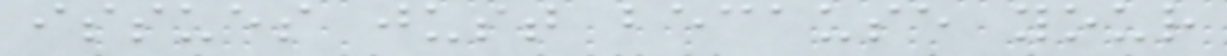issues just because your
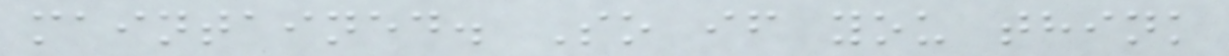maintained. So if you think
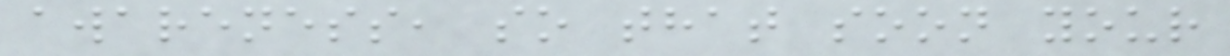awareness, so that soon your
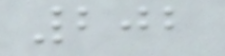202
